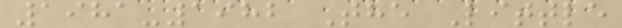1981-1982 The Little
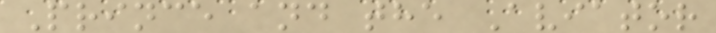Prince and the Aviator
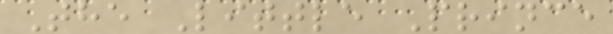The Little Prince
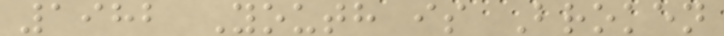1982 Youth is Broken
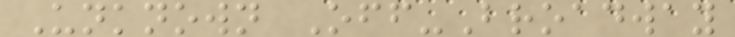Unknown Off-Broadway
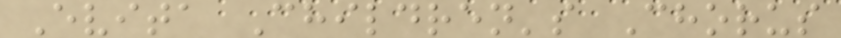Evita Children's Chorus
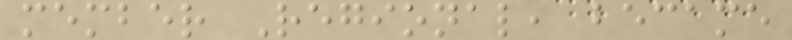member Regional, became
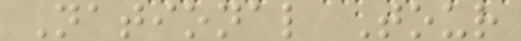National Tour
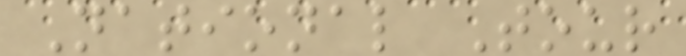National Tour
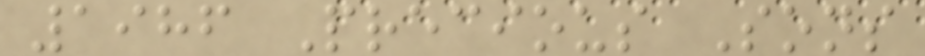1986 Precious Sons
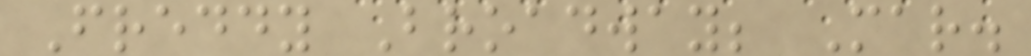Freddy Broadway; Mar.
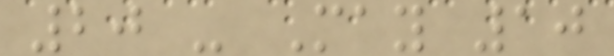20 - May 10
